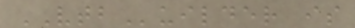VTBuilder is
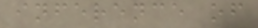inference of
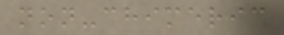non-chimeric
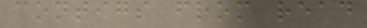contigs from read
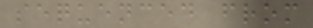sequenced from
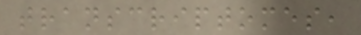transcriptomes,
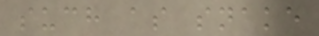such as snake
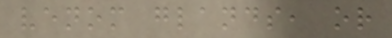venom glands, or
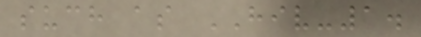such as HIV-1.
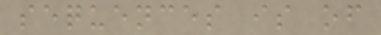sequences is of
